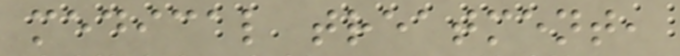medical treatment,
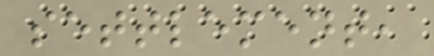settlement,
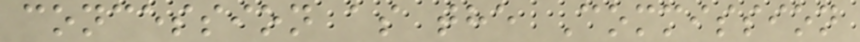concession as the Commission
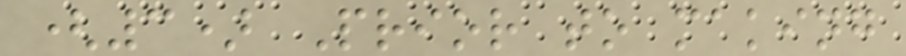(3) Prior to making
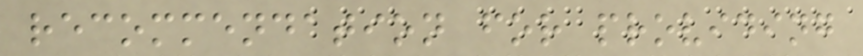recommendation for providing
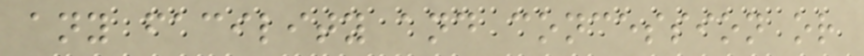any facility and concession or
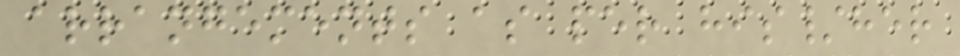arrangements as per his/her
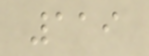119
